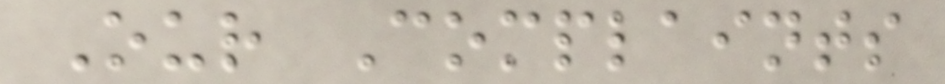Our Complaints
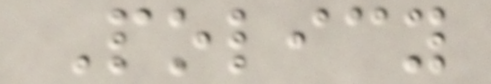Policy
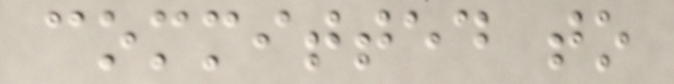committed to
